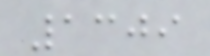1309
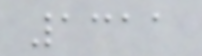1311
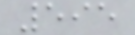595
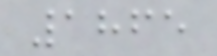1865
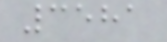3581
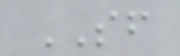SF
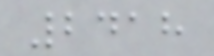2418
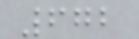672
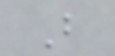B
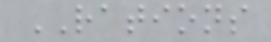RATIONS
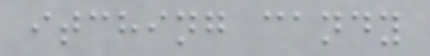itching candy
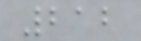212
